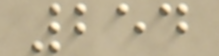254
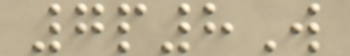7p8W
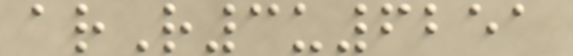arR3u6251
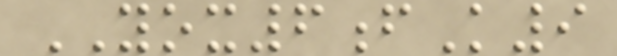YOX6fK9
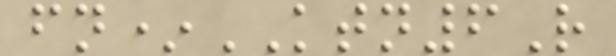fn*KTN6R
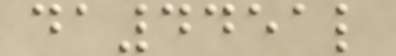da4451l
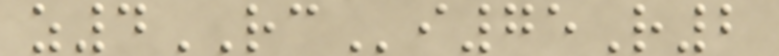z4RCi75R2
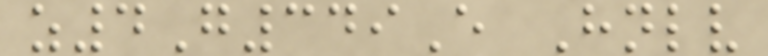z4G349E Hnlv
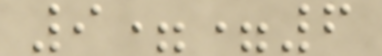9==6
